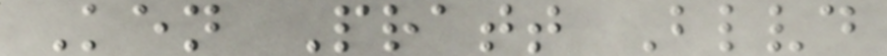Ken Pratt Blvd
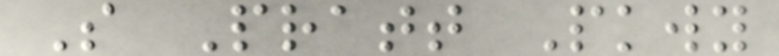S Pratt Pkwy
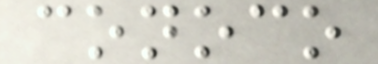conoco
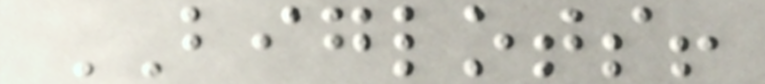BIGLOTS!
